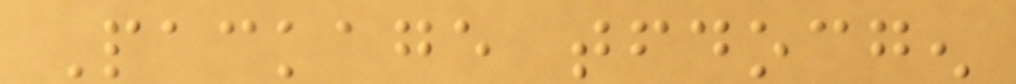Package tfdocgen
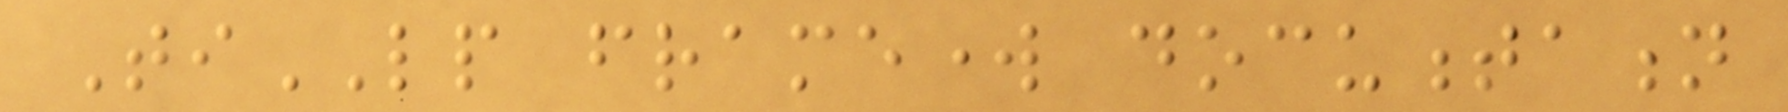TiLP framework documentation
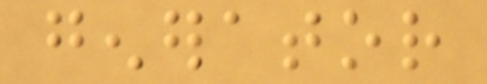generator
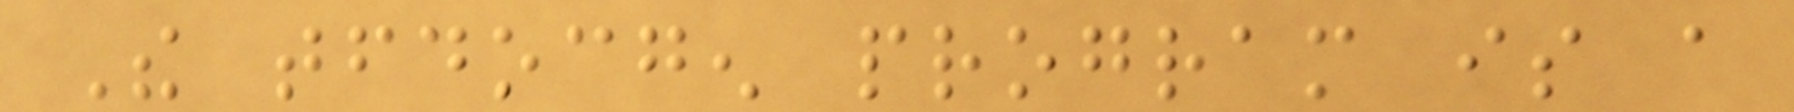The tfdocgen program is a
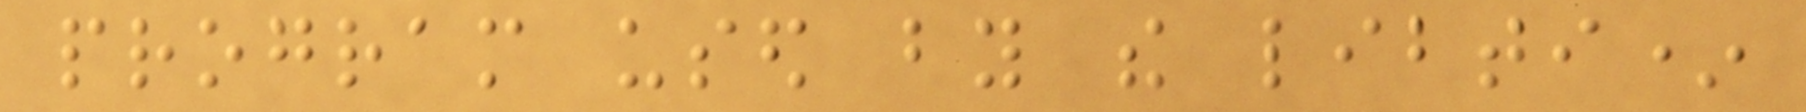program used by the libti*
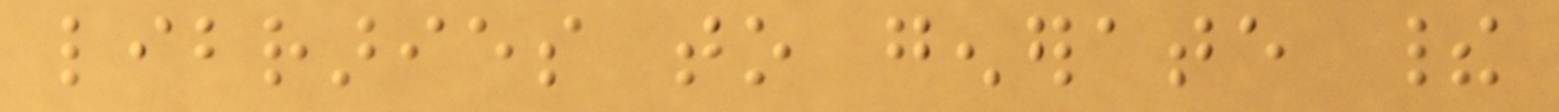libraries to generate their
